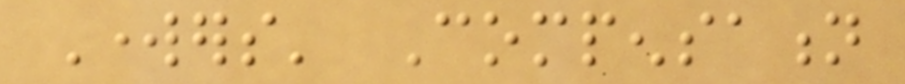Workers' Compensation
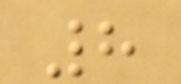8
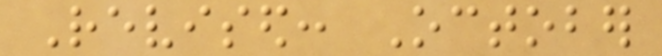Revised: October
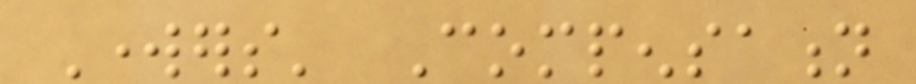Workers' Compensation
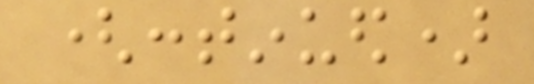(continued)
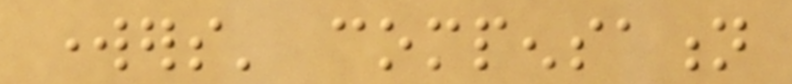workers' compensation
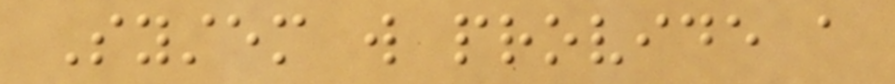System will provide a
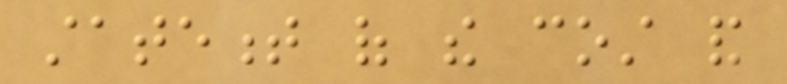statement of the cost and
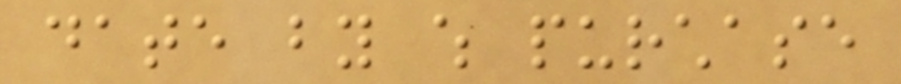date by which purchase
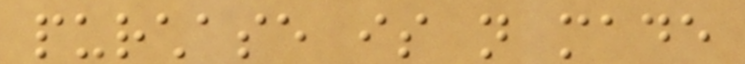purchase is not made
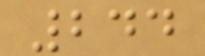244
